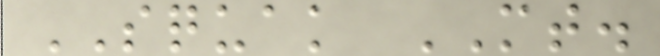SQUAK MT.
